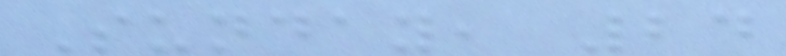Sunday, 24
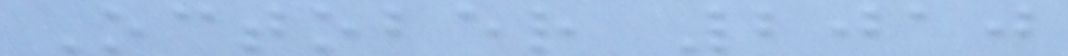October 2010
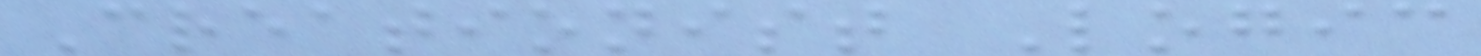Creationist Logic
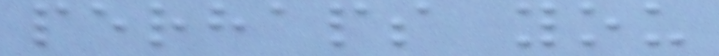perhaps you
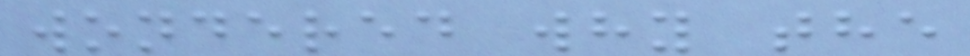wondered why the
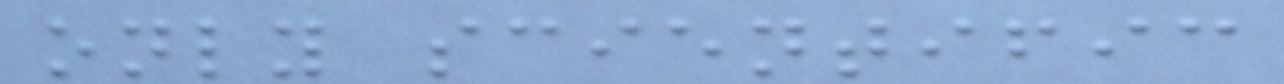only scientific
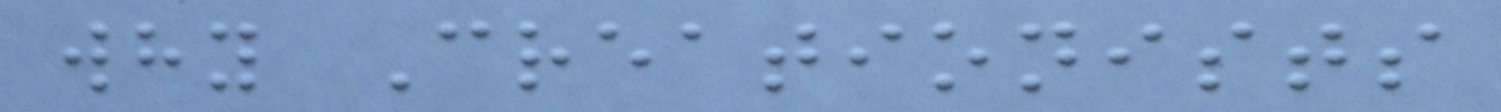why Creationists
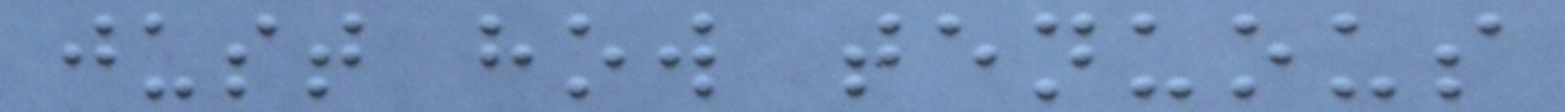just how tenuous
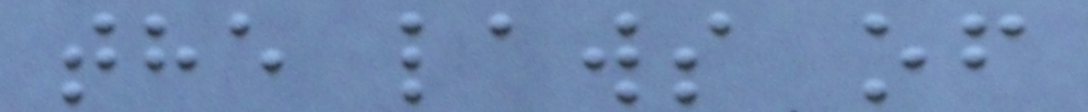the laws of
